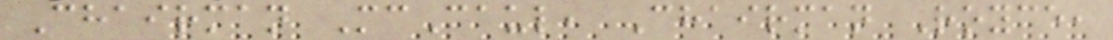Chairman McCaul, Chairman Royce,
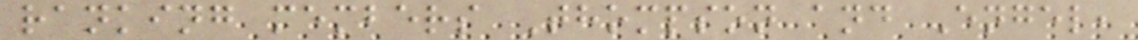ranking members Thompson and Engel,
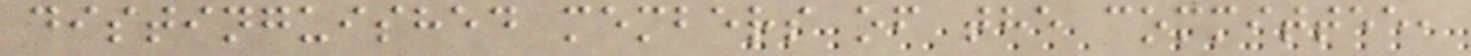distinguished members of the committee,
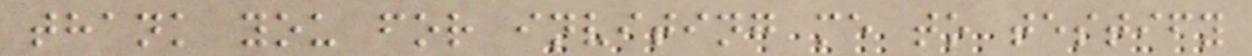thank you for inviting me to testify
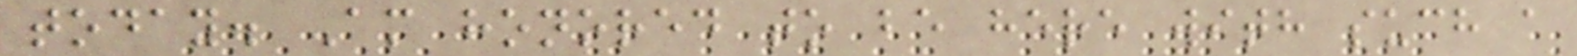today. Am honored to be here with such a
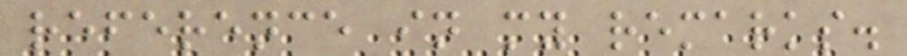reference in my remarks.
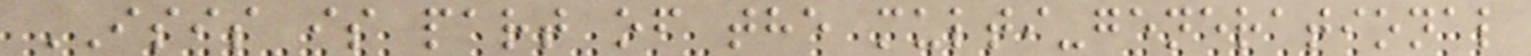ISIS is part of the multi-generational
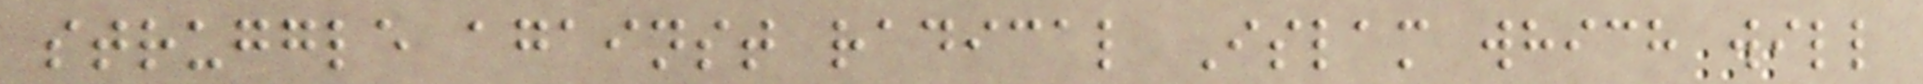struggle against radical Islam which will
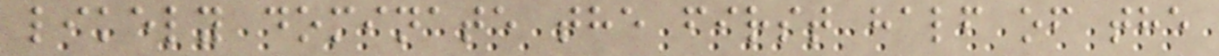likely dominate the first half of the
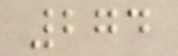274
